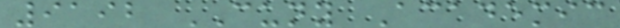9192 CUNY Academic
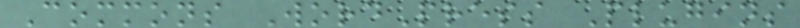Commons WordPress Plugins
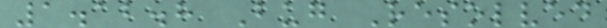1.12.8 Bug Resolved
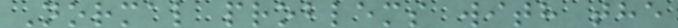Normal problems with the
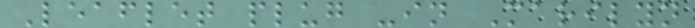Leaflet plug -in Marilyn
